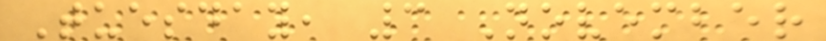Tuesday, 3 November
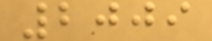2009
